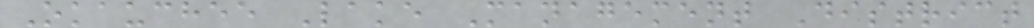Okauchee Lake Management District
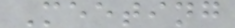Meeting
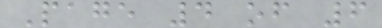Page 4 of 6
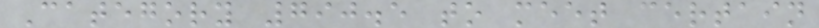Category 790.5 to meet certain
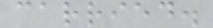carried.
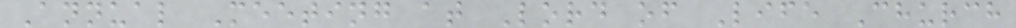Annual Meeting at Lord of Life Church
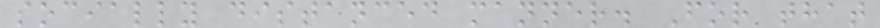socially distanced manner. For that
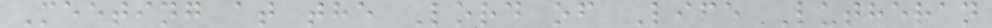Meeting at the Lord of Life Lutheran
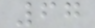67
